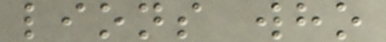lions who
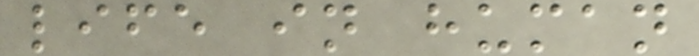life in human
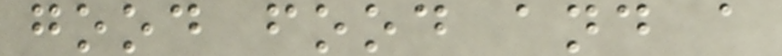good food and a
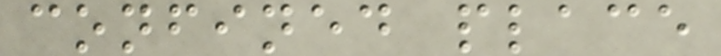confined place
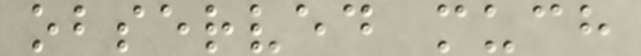observed much
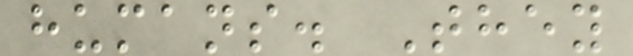humans. They
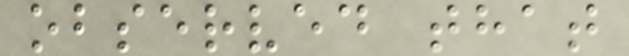observed that
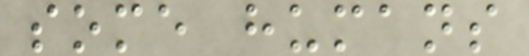some humans
